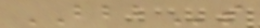BBBs
